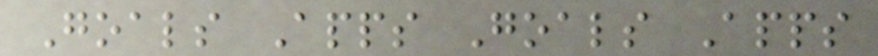Goals Apps Goals Apps
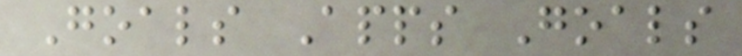Goals Apps Goals
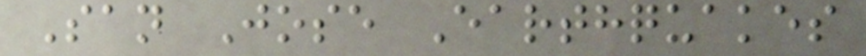San Jose Earthquakes
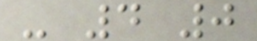- 4 0
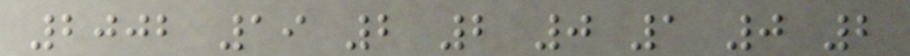2002 19 2 2 0 1 0 2
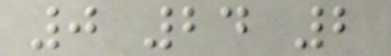0 24 2
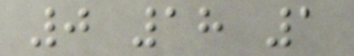0 18 1
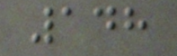148
